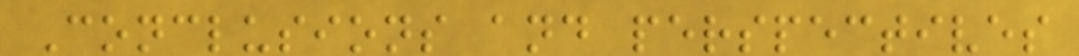Conclusions and perspectives
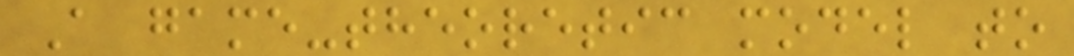A game-theoretic model to
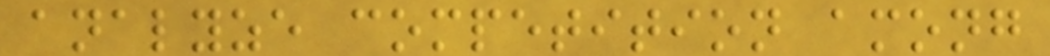analyze competition among
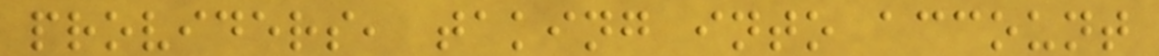providers, taking into account
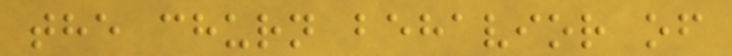the churn behavior of
